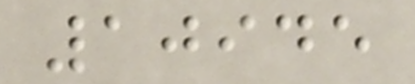10945
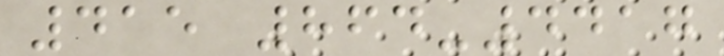415 864-4417
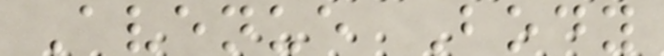Avenue Body
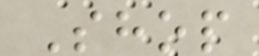Shop
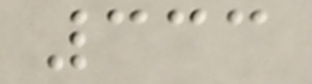333
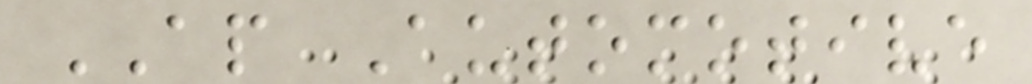AP Automotive
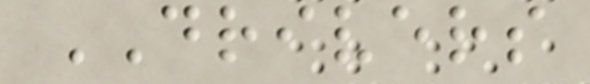DRIVERS
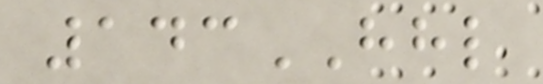143HHL
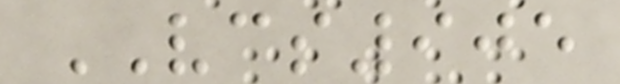VCS905
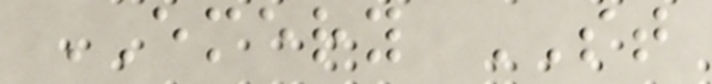EMERY ST
